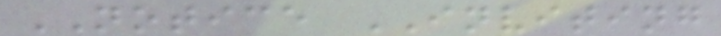NOTICE INVITING
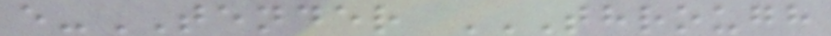e-TENDER THROUGH
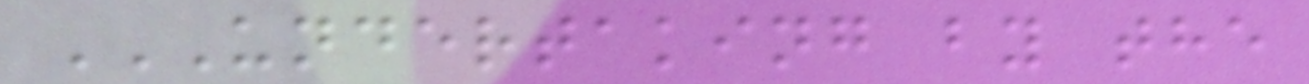UNDERTAKING BY THE
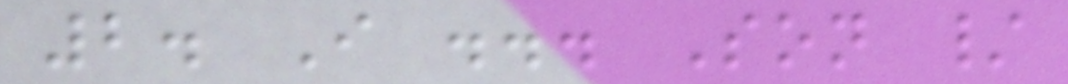2. I ... Son /
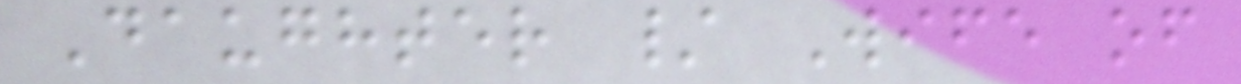Daughter / Wife of
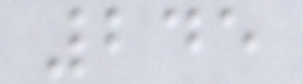245
